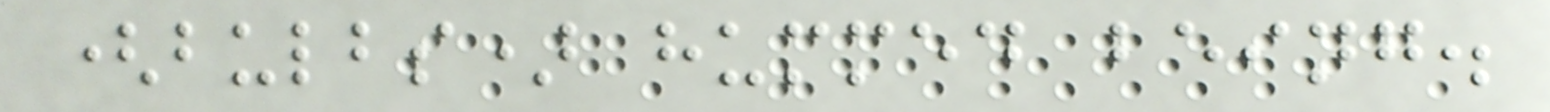(bulbs) hummed being.
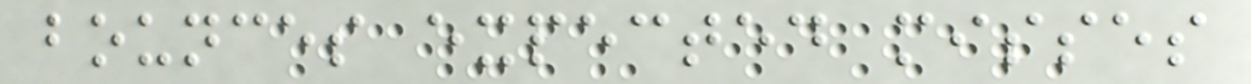bounces expected misses
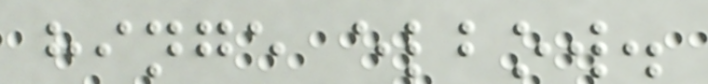hinge elbow.
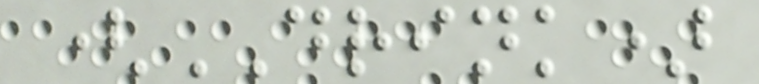(DRINK)
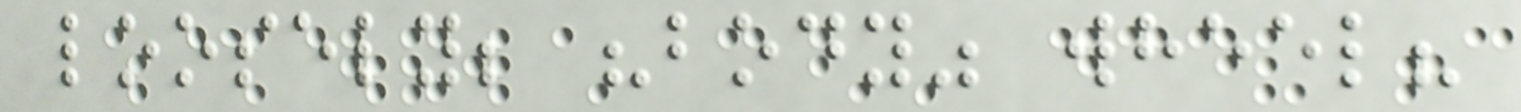loosely; "body" wheel?
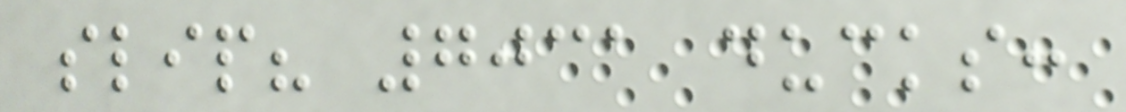slip? 7031 ducks:
